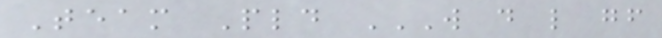Team Pld W D L GF
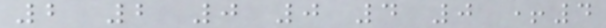2 2 0 0 4 0 +4
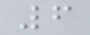6
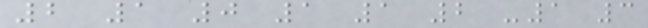2 1 0 1 1 2 -1 3
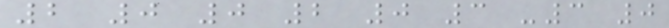2 0 0 2 0 3 -3 0
